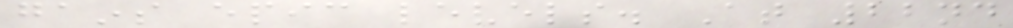gains epic levels. At 22nd
